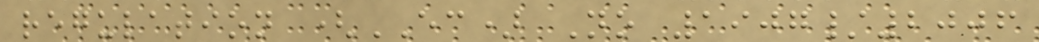regulation (EC) No 1907/2006
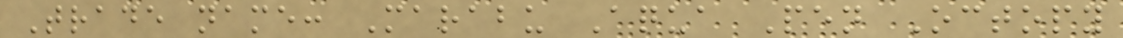Trade name: Marabu Aqua Pen Octopy
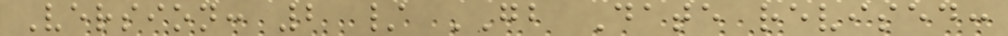Version: 2 / GB Date revised:
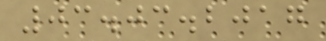03.03.2017
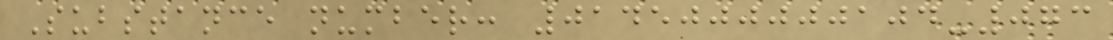Substance number: 0145000000104-073
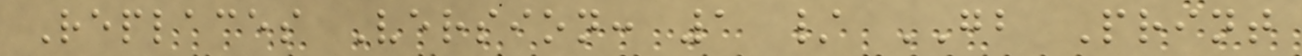Replaces Version: 1 / GB Print
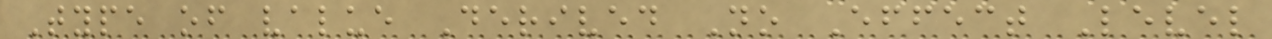Type of value Derived No Effect Level
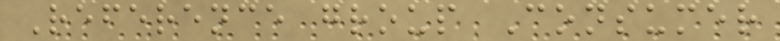Reference group Consumer
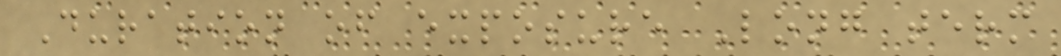Duration of exposure Long term
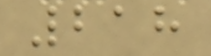218
